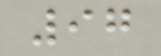97
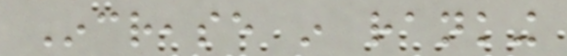Increase in ranking
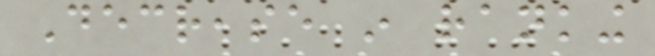Decrease in ranking
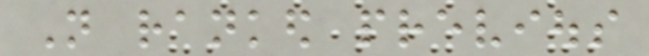Not ranked previous
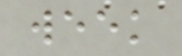week
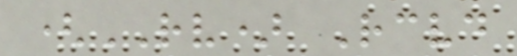(RV) Received
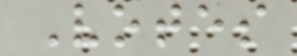Votes
